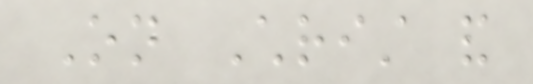On Christ and
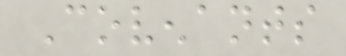Covenants
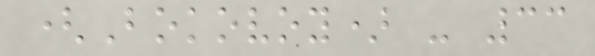(Bokovoy) - 33
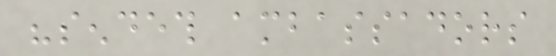"sendeth ambassadors
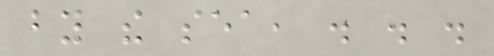by the sea, . . .
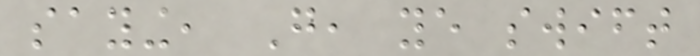saying, Go, ye swift
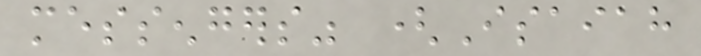messengers" (Isaiah
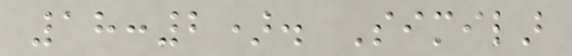18:2). Similar
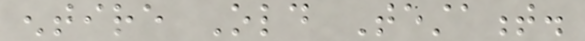entire Old Testament.
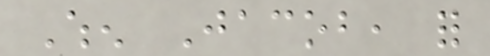When Jacob, for
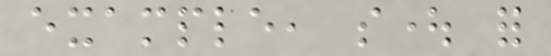example, sought for
